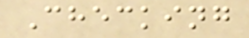Checking
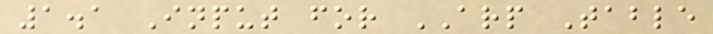1.1 Input for ARP Table
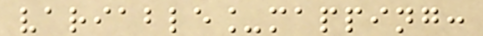variable_mapping:
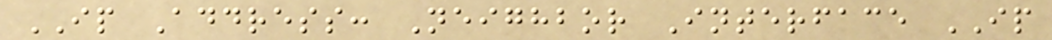IP Address: Neighbor Interface IP
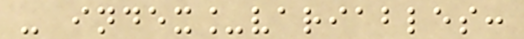- index_variables:
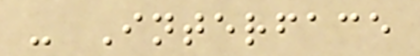- Interface
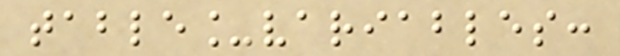table_variables:
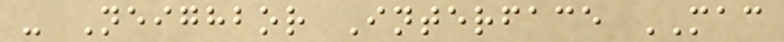- Neighbor Interface MAC
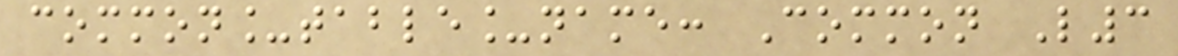common_table_name: Common L3
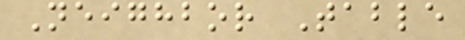Neighbor Table
